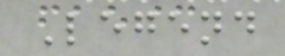Legend
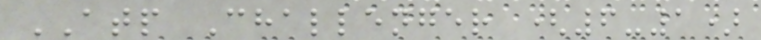ATP Challenger (6-1)
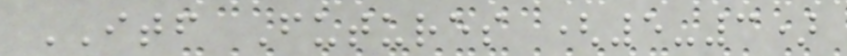ITF Futures (5-3)
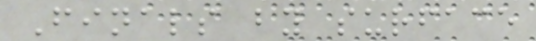Finals by surface
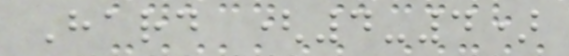Hard (4-4)
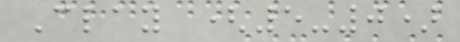Clay (5-0)
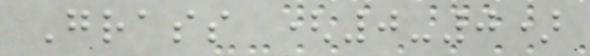Grass (0-0)
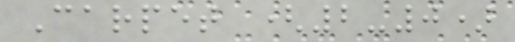Carpet (2-0)
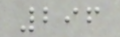296
